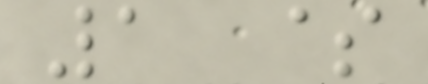1 $
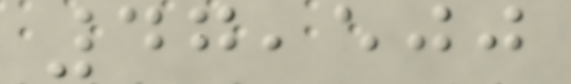47,500
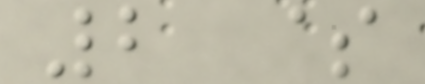2 $
